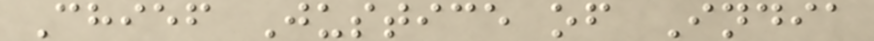Chief Justice of India
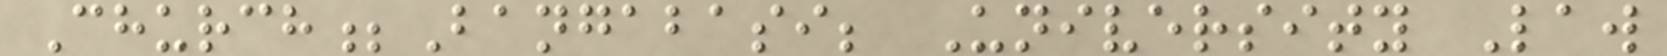Church;Bangabasi; University Law
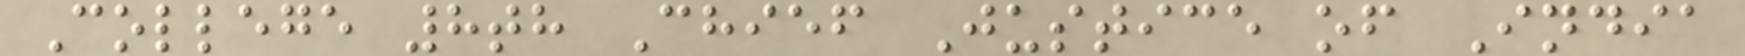College 8th Chief Justice of India
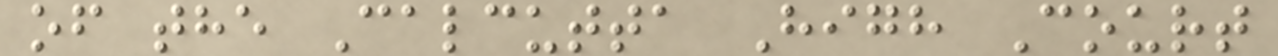of the Calcutta High Court
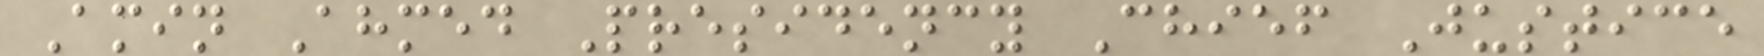Amin Ahmed Presidency Chief Justice
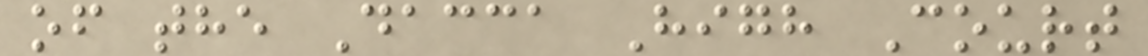of the Dacca High Court
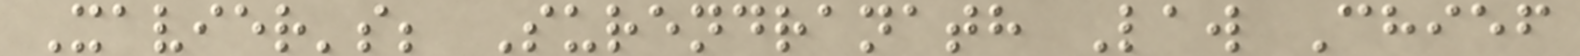Xavier's; Surendranath Law Chief
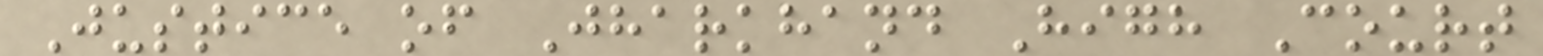Justice of Jharkhand High Court
